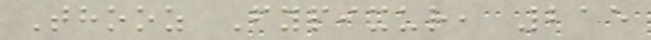Thooz Fypixur, 215
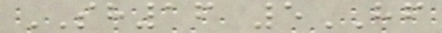SH16 5HF
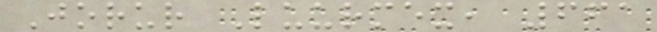Jorur Luurmex, 661
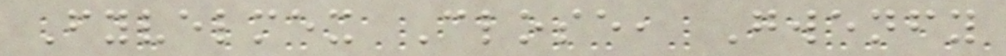Fyvelmex Close, Gwenfy
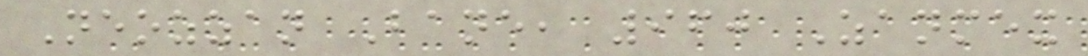Neozzan Bane, 960 Zanmex
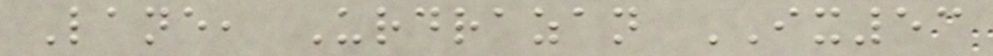Lane, Urdrazan IX53
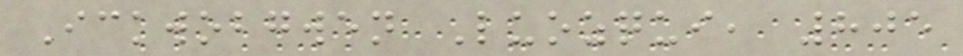Ickwobgwen Luozqui, 805
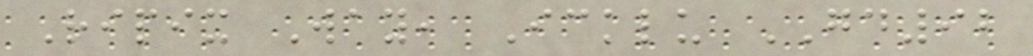Ripix Way, Icklu GD92
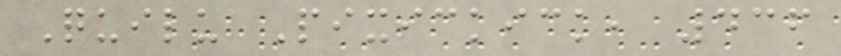Quilu Pixickick, 436
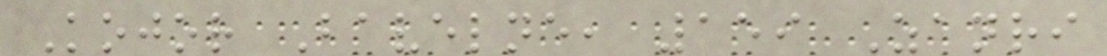Kojor Bavelne, 159 Zanri
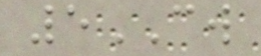5CW
